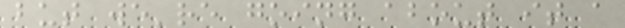but we're going about it a
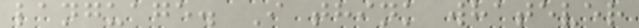language. I think whatever
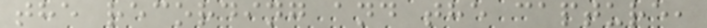the recording and the capture,
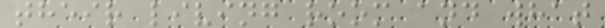their living room and what
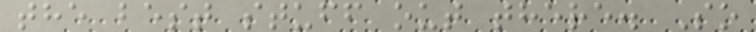the best stuff out there. So
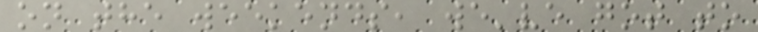on the weekends, we've got to
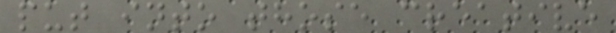put into those creative
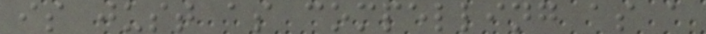is just as compelling as a
